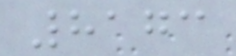8173
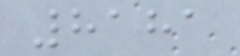8181
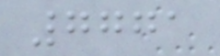7771
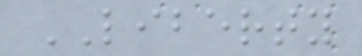LIBERTY
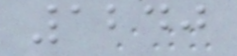1240
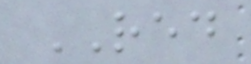RED
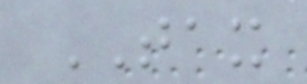TAX
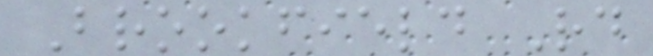Brookfield Rd
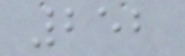252
